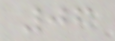06
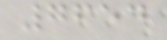7654
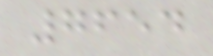7654
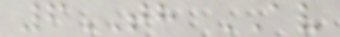6TH AV
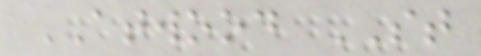ATWOOD ST
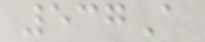537A
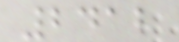2412
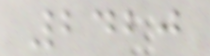2420
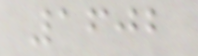1602
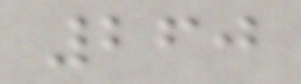260
